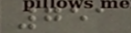751
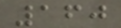160
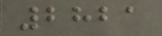2821
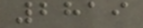2819
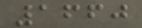1660
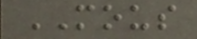MOUS
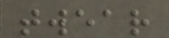twear
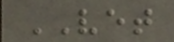VET
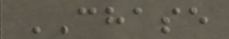CHASE
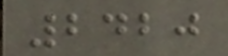2420
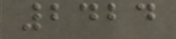2424
